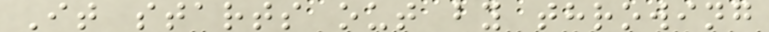It starts out by throwing
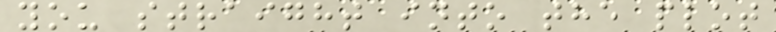you straight into the plot
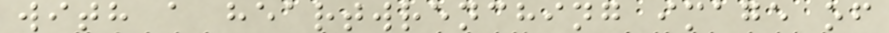with a heartwrenching image of
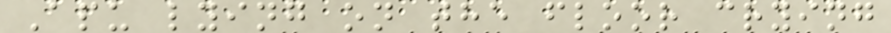Apu lying on the floor crying
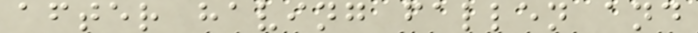after having fallen and
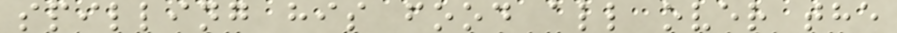spilling his food all over the
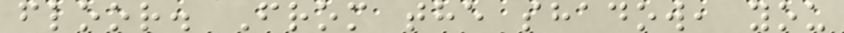floor. From the shadow, you
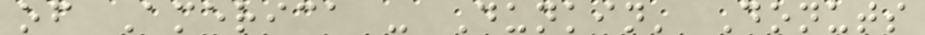of America - Dunkin' Donuts
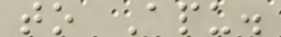to Apu.
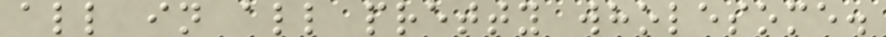all in all pretty wholesome.
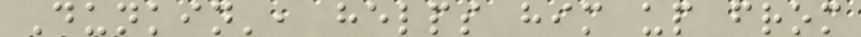Dunkin', helps him up from
